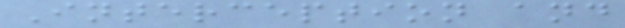Interception and
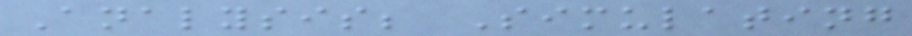Analysis; Simulating
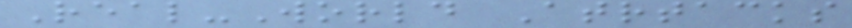Real-World Atrtacks
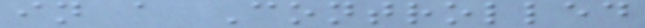in a Controlled
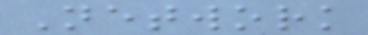Network
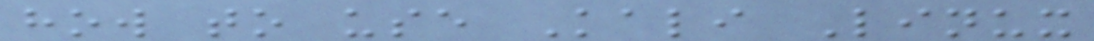how to use Kali Linux
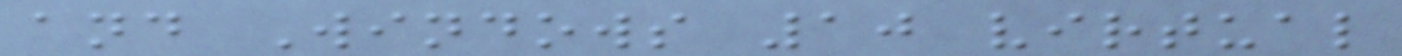and Windows 10 virtual
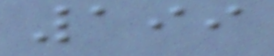199
